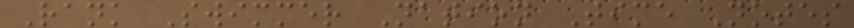Rank Swimmer Nation Time Notes
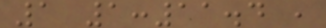1 1:11.4 ,
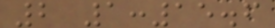2 1:15.6
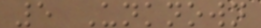5 Unknown
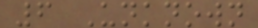6 Unknown
